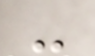-
